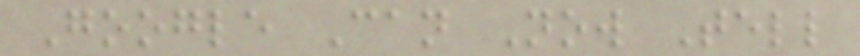Google Can Now Tell
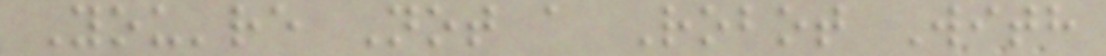You're Not a Robot With
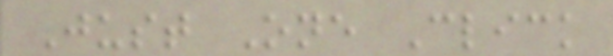Just One Click
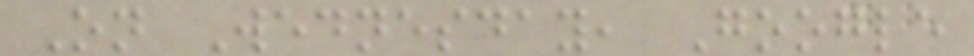On Wednesday, Google
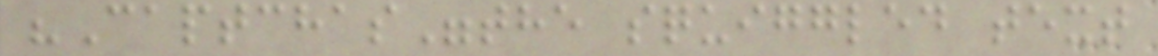"Captchas"the squiggled text
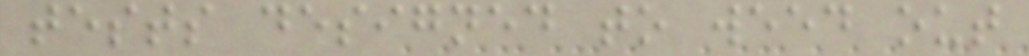tests designed to weed out
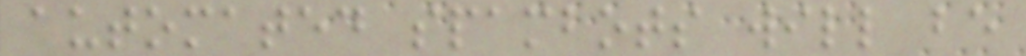automated spambots will be
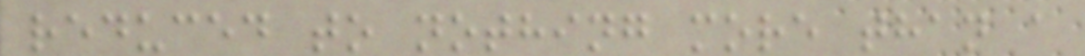reduced to nothing more than a
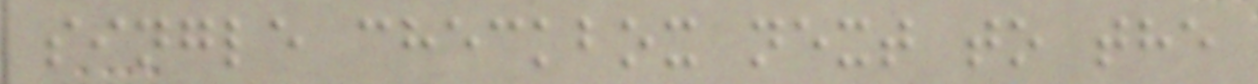single checkbox next to the
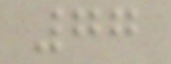77
